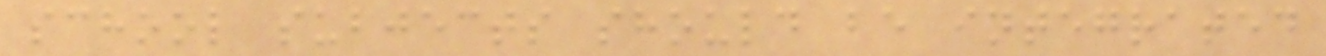school subjects should be integrated
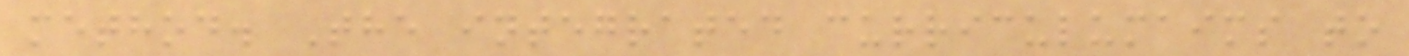method. The integrated curriculumaims to
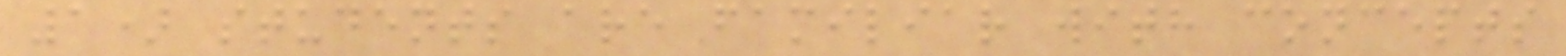1) students are familiar with concepts
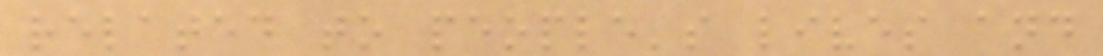related to people's lives and
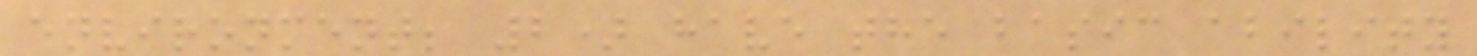environment; 2) have the basic ability
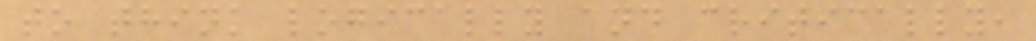to think logically and critically,
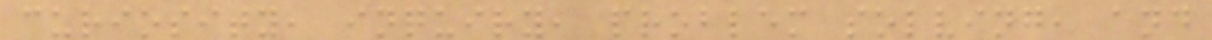curiosity, inquiry, problem solving, and
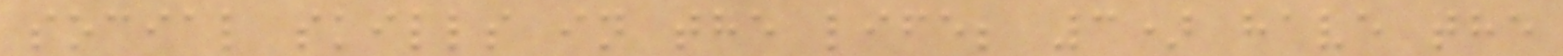social skills in the life; 3) have the
